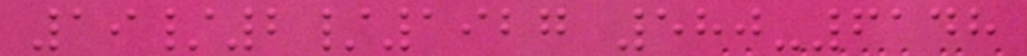19/2/1927 580-6148
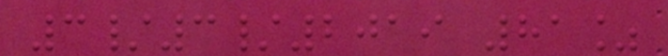3/3/2019 81%
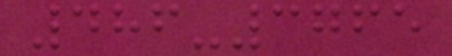486-3765
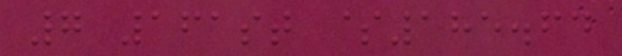7 161st $185.64
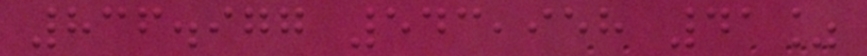836.977 543,958 41%
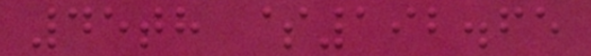45th $192.65
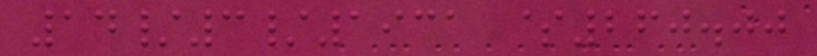14/3/1931 $260.00
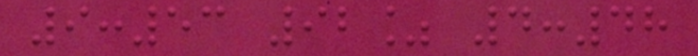9:53 92% 4:48
